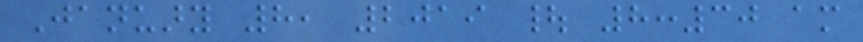January 8, 2019 | 8:30 am
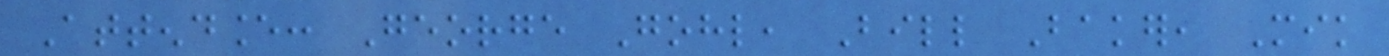Attendance: George Gohl, Bill Baker, Mik
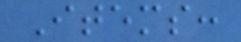Items:
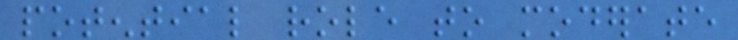potential role to moderate
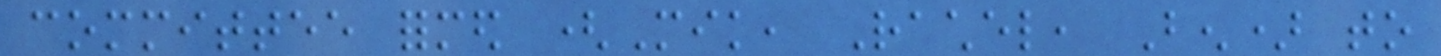committee formed (Mik, Rachel, Ben) to
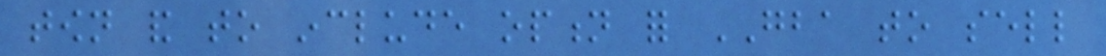town and to include option for GBA to sell
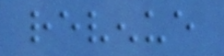revenue
